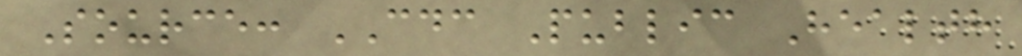Source: CDC Public Health
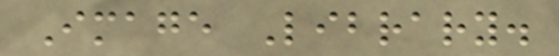Image Library.
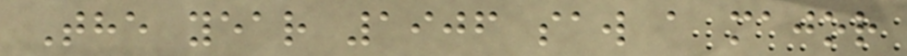The year 1906 saw a major
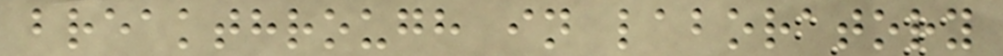breakthrough in laboratory
